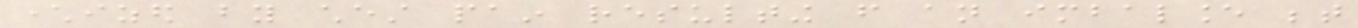characterized by chest pain resulting from an imbalance between
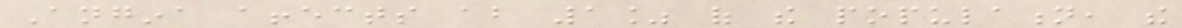Angina affects about 1% of the population, the
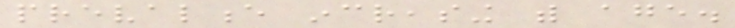prevalence increasing with age.
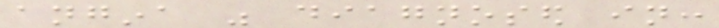angina was diagnosed in:
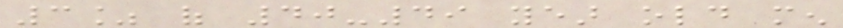3% of 40-49 year old men
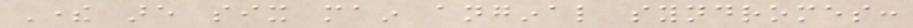There are six main anginal syndromes:
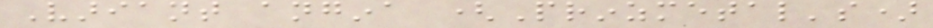Variant angina (Prinzmetal's)
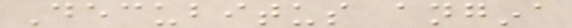Decubitus angina
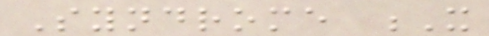Syndrome X
